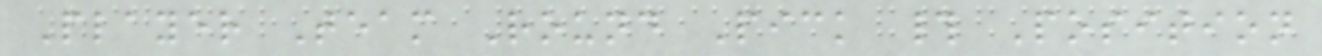Player Team Round Pick # Position
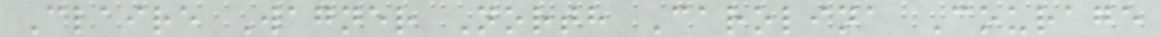Claire Wagner North Carolina Courage
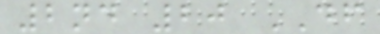2nd 20 DF
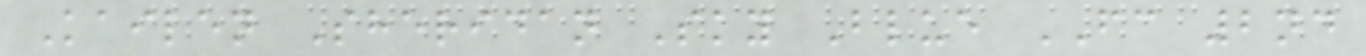Kailen Sheridan Sky Blue FC 2nd
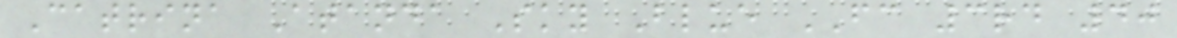Catrina Atanda Sky Blue FC 3rd 40
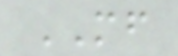MF
